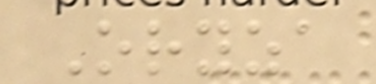Oryza
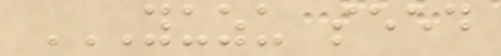YUZU SEED
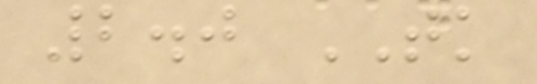2.0 TK
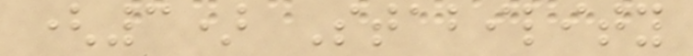(3) Stability
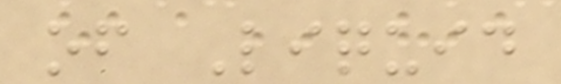of Liquid
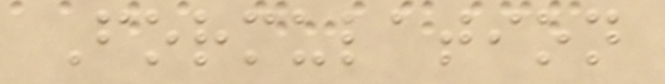Formulation
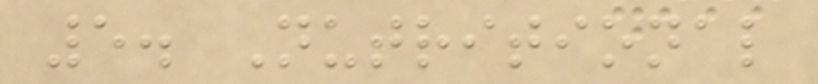5. Nutritional
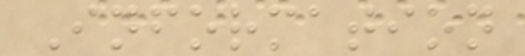Information
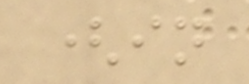(in
